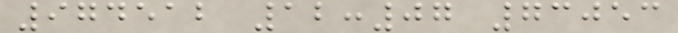974512 12:07 73053
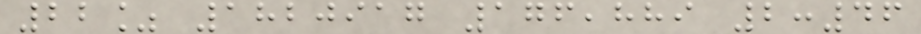22% 1820917 176,889 2:46
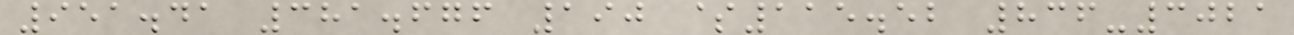951.41 381.676 190 $115.52 836-3021
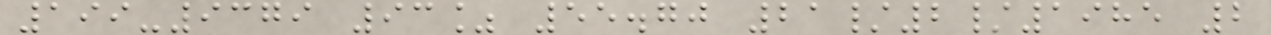199-9379 93% 55.70 21/2/1985 2
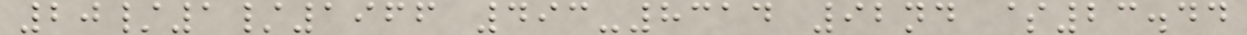20/1/1966 493-8314 92nd $23.44
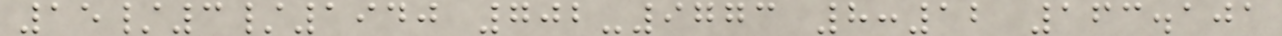15/3/1940 702-9773 8:12 163.101
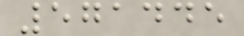571445
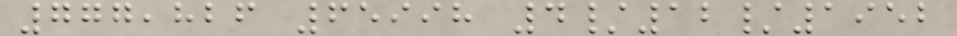777,826 65998 4/12/1952
